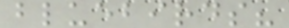bluebirds?
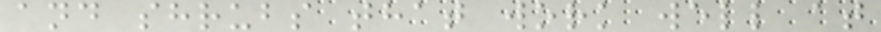and shrubs that work well at
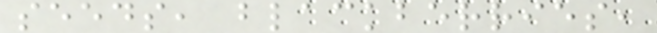seeds, blackberries,
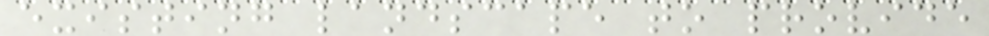existing landscape to provide
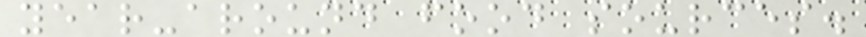year-around food sources.
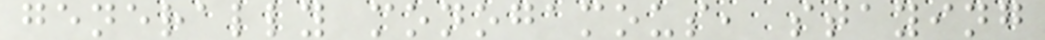generally monogamous, staying
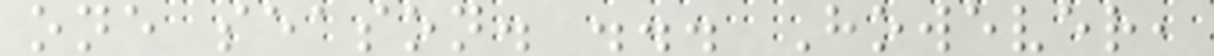one season. ... However,
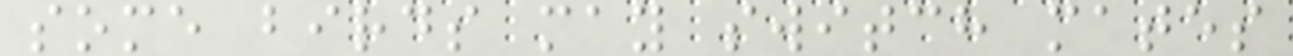some birds may switch mates
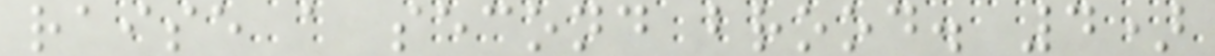raise a second brood. 4)
